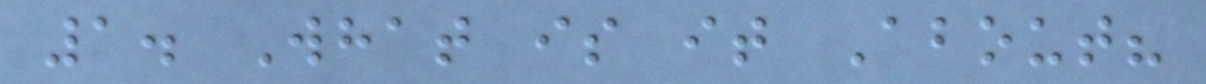1. What is it About?
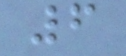6
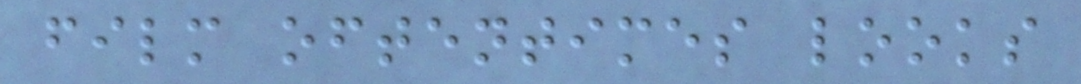film oftentimes looks
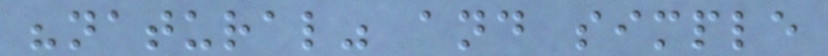"natural" and simple
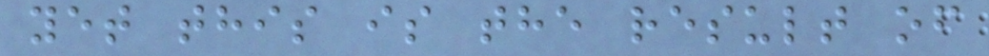yet this is the result of
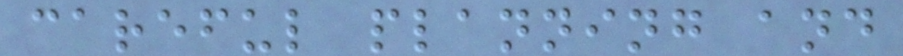careful planning and
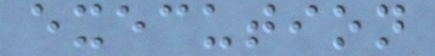execution
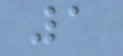1
